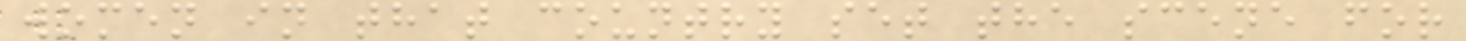women in that country set the scene for
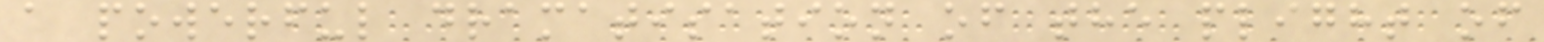a powerful dramatisation of the plight of
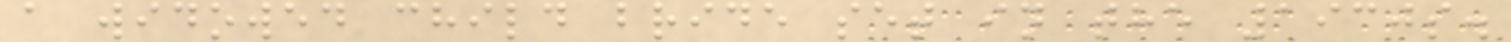a widowed child bride set in the 1930s.
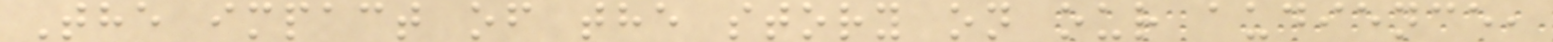The impact of the story on our audience,
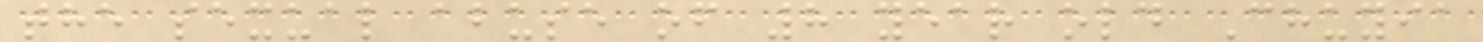the sexual abuse of 8 year old Chuyia
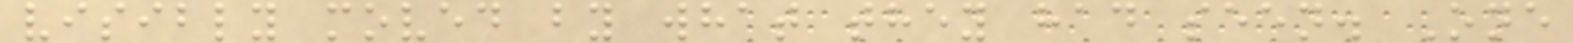visibly moved by what they had seen. One
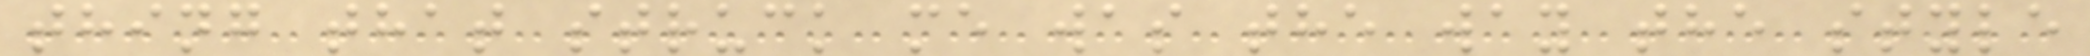thing that struck me was the way the style
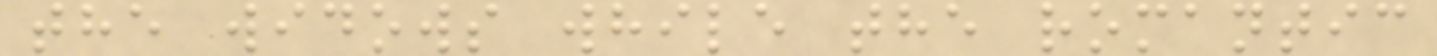the widows while the romantic
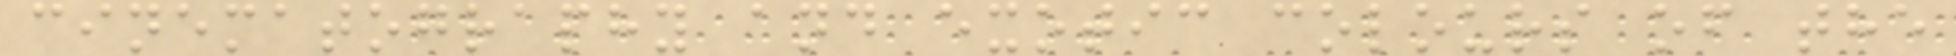cinematography and exotic colours of the
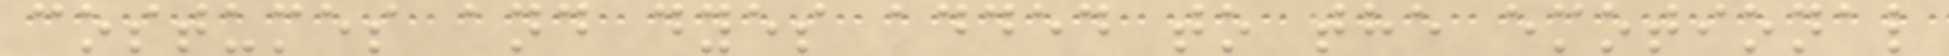costumes and dyes added to the emotional
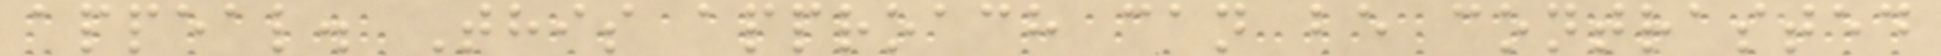appeal. This approach can be contrasted
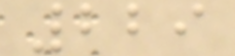229
